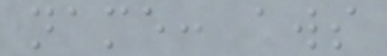name: aws
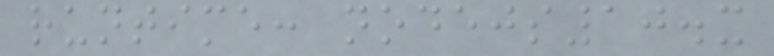runtime: nodejs10.x
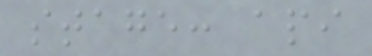stage: api
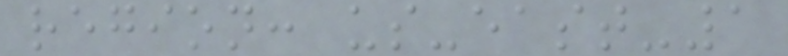region: us-east-1
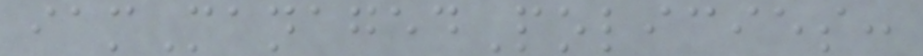iamManagedPolicies:
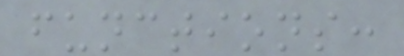functions:
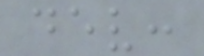dev:
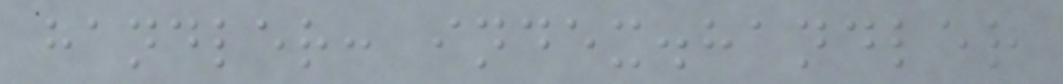handler: index.handler
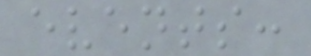events:
